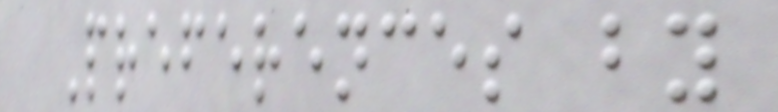Preferences by
